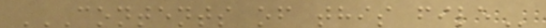CONTENTS OF THIS FILE
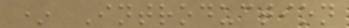* Introduction
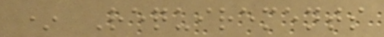* Requirements
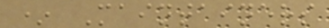* Maintainers
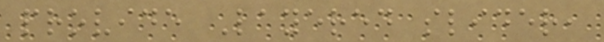provide Layered slider,
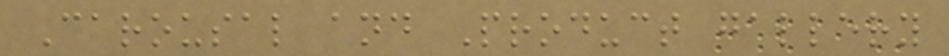Carousal and Product gallery
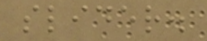slider.
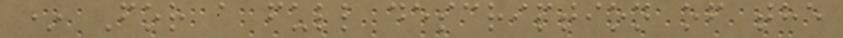* For a full description of the
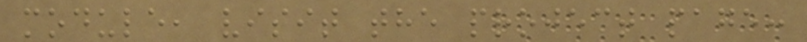module, visit the project page:
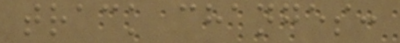track changes:
